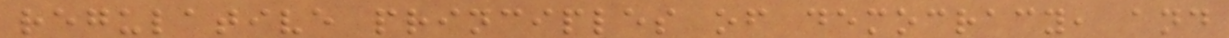regulative principles of democracy, and
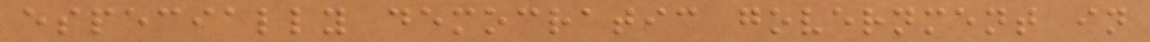especially democratic government in
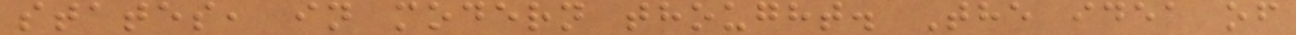states, in modern thought. The idea of
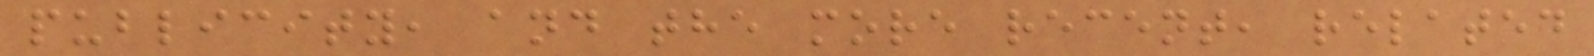publicity, and the more recent, related
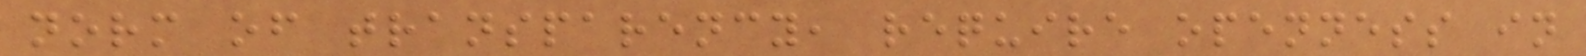norm of transparency, require openness in
